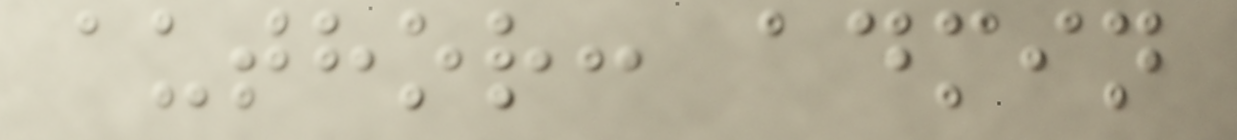author: admin
